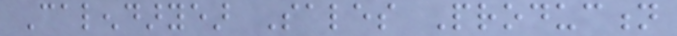Calendaryear Sales Production
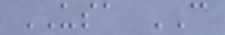USA CAN
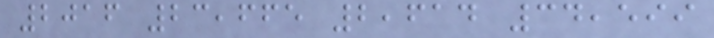2016 23,665 2,614 34,599
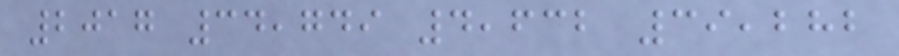2017 34,749 4,632 39,282
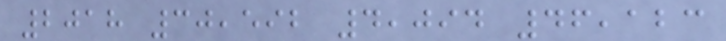2018 30,592 4,094 46,123
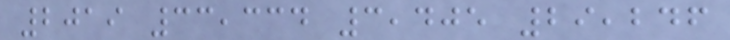2019 33,334 3,405 29,246
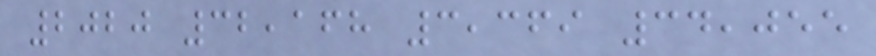2020 32,168 3,369 34,055
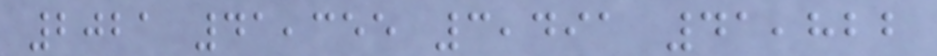2021 41,355 3,491 41,822
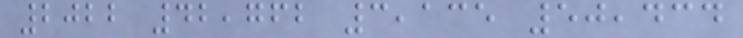2022 42,762 3,135 50,434
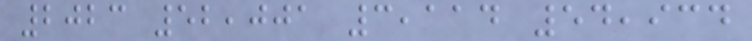2023 52,001 3,114 54,934
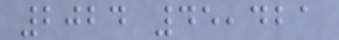2024 45,421
